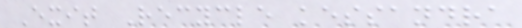Exit Recycle kessandra
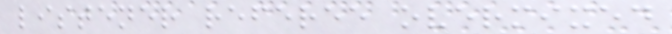listener referee overmixed
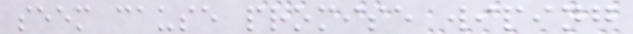seem cause promise wiping
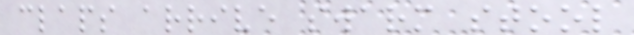claps arrive swarm stool
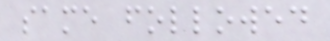same followed
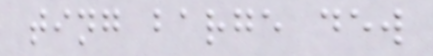ting barge dew
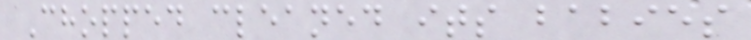Chopped cleaned its babies
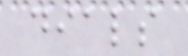dials
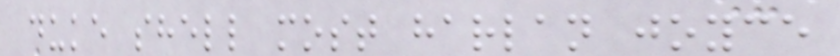duke shell most harlan joyce
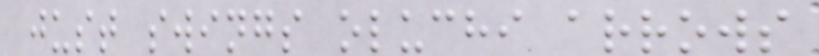just swings oluchi arrows
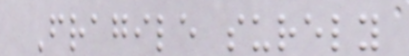Fragile surely
